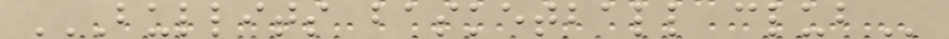BULLITS BASKETBALL CLUB
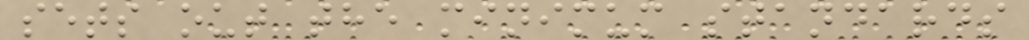sets out the minimum standards
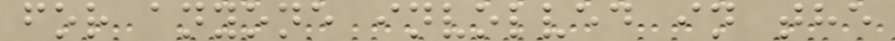for anyone involved in the
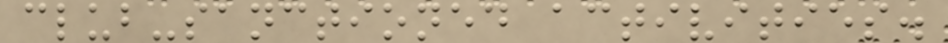club-sanctioned activities.
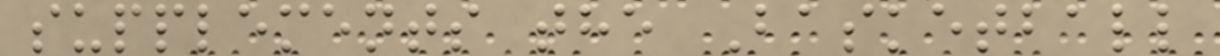supplements the Basketball
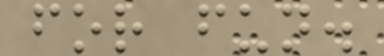for fun.
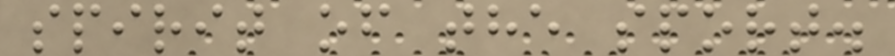spirit of the sport.
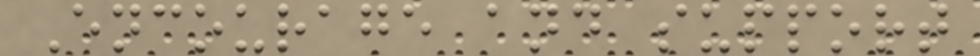Encourage and support
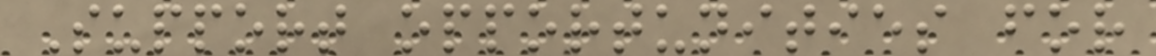Support opportunities for
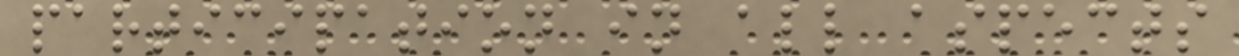participation in all aspects
